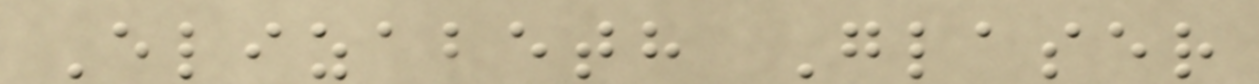Elizabeth Glaser
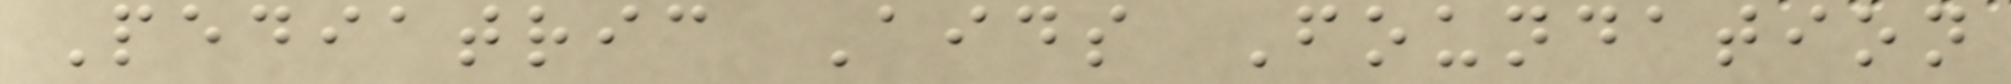Pediatric Aids Foundation
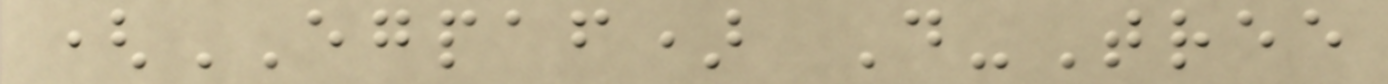(EGPAF) D-Tree
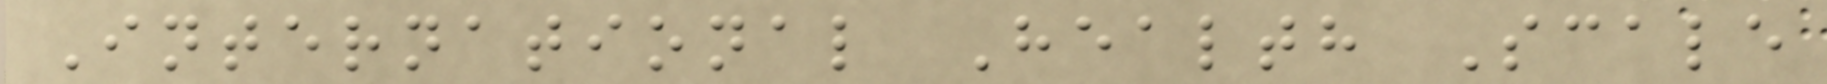International Health Scale
